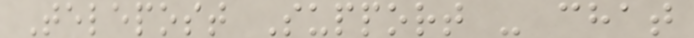Telepost Support - chat
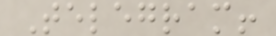Telegram!
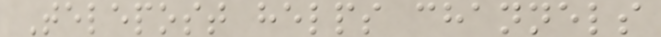Telepost helps channels
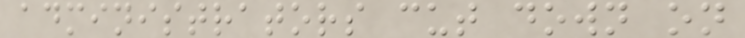administrators cut down on
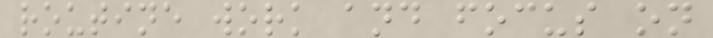routine work and focus on
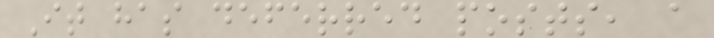It has deferred posts, a
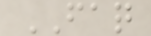FAQ
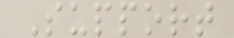Support
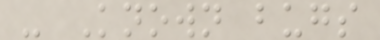- Known bugs
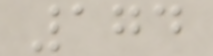174
